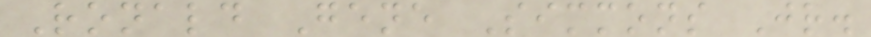Ronald Gene Simmons Jr.
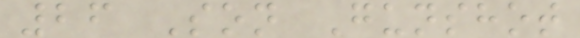26 Son Gunshot
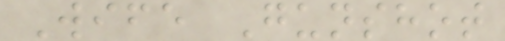Wife Gunshot
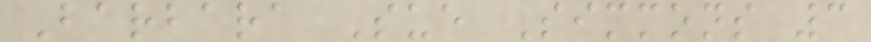Barbara Sue Simmons 3
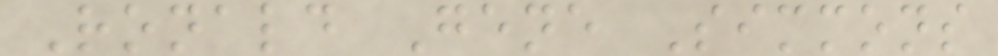Ronald Gene Simmons
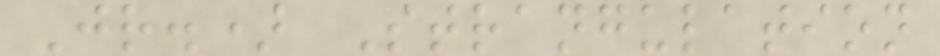Jr.) Strangulation
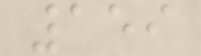159
